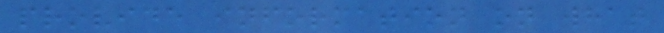provide information on what
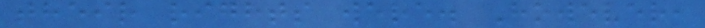their rights were. However,
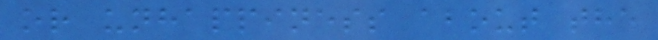or unhappiness about the
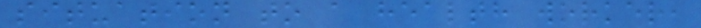situation to a health worker,
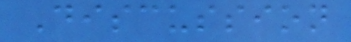Discussion
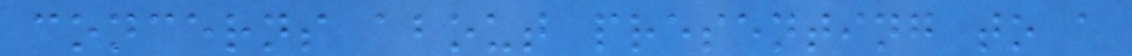concerns about presenting to a
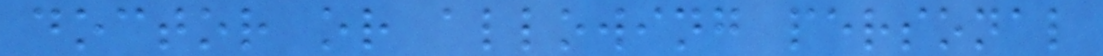doctor or allowing personal
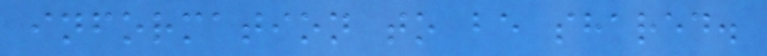information to be shared.
